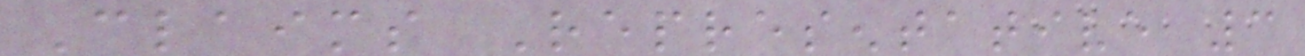Claims Representative 3
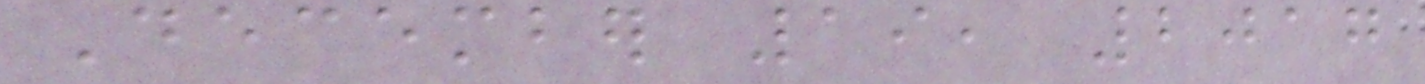December 19, 2017
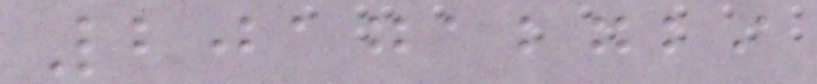201712729
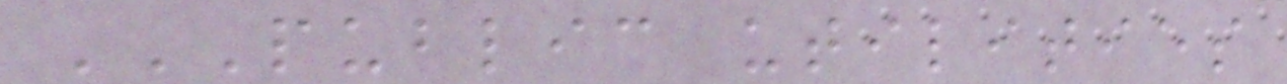PUBLIC UTILITIES
